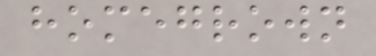homegrown
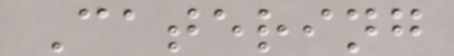Catering
